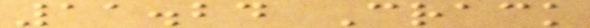11.24 Crack
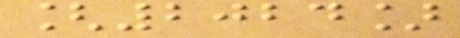[2024]
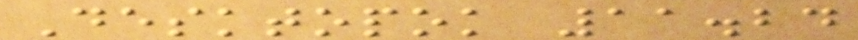Desktopok 11.24
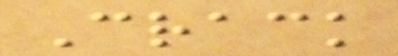Crack
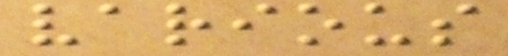various
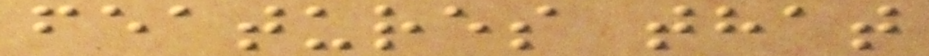features that
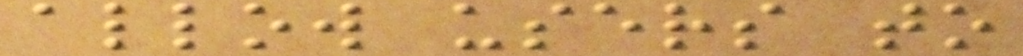allow users to
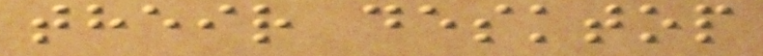their desktop
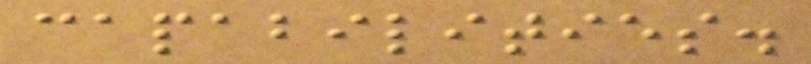capabilities.
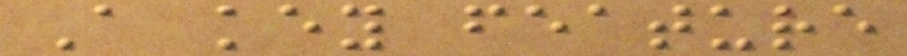A key feature
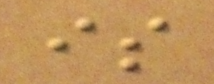is
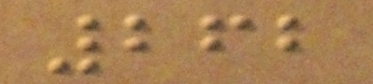262
